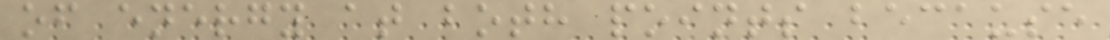of energy at both points because
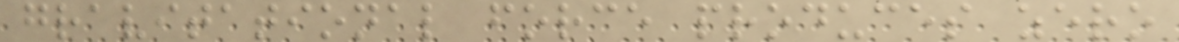gravitational force produces zero
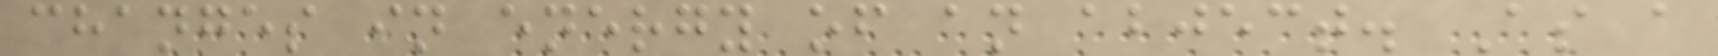changes in energy of an abject. As a
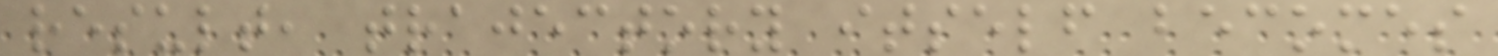result, trajectory itself becomes
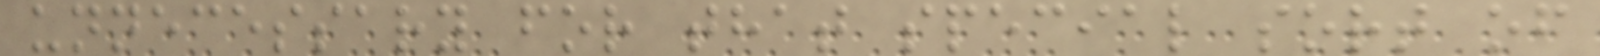unnecessary for that special sort of
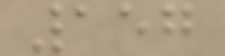157
